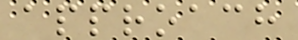approach
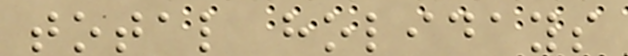total holidays
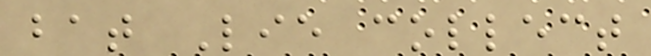bat Lie collect
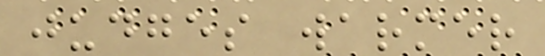judges warmer
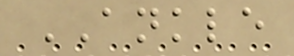ANKLE
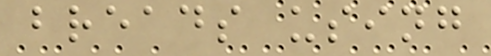breads using
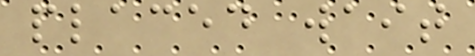placed wait
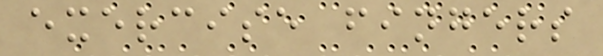exercise fingers
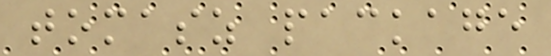tomasz package
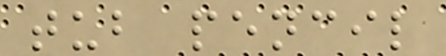tub pencil
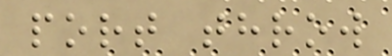port throw
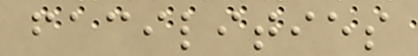facilities
